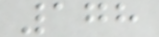178
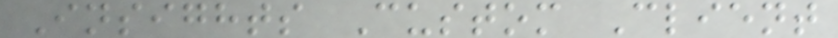Insights Custom Client
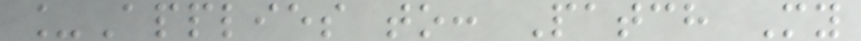_Applies to: Patch My
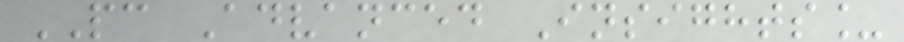PC Advanced Insights_
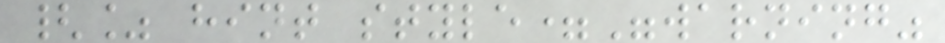{% hint style="warning"
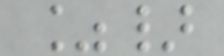%}
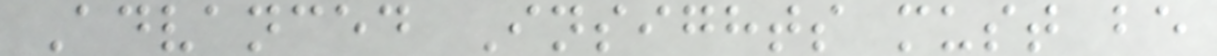Advanced Insights must be
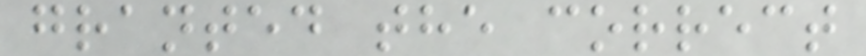granted the correct
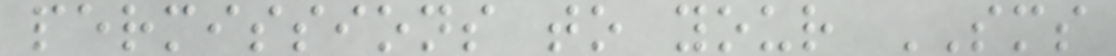permissions to your SMS
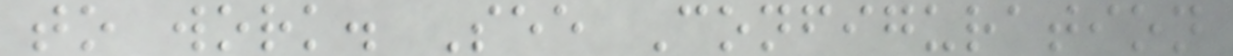to work. See Configuration
